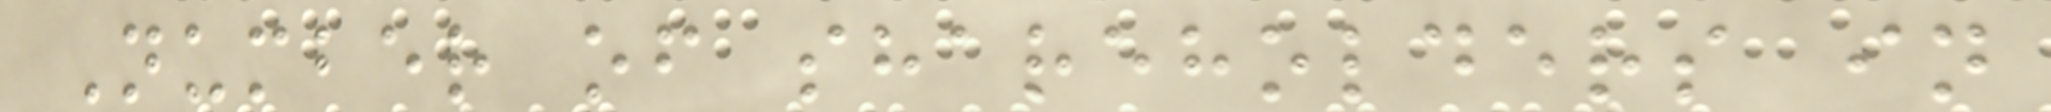Number of shareholders in
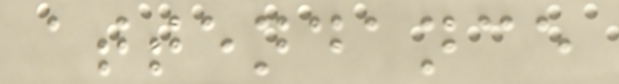attendance
